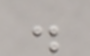.
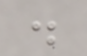.
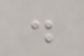.
